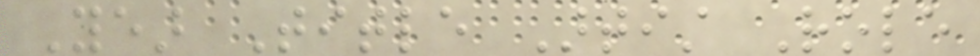Year Title Artist Role
